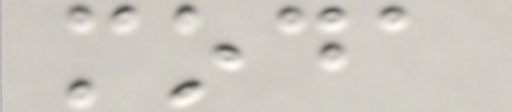moda
